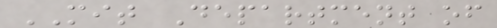MIT Department of
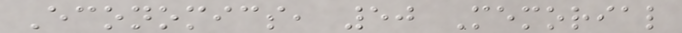Economics, 50 Memorial
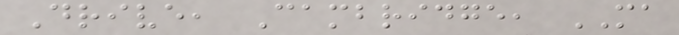Drive, Cambridge, MA
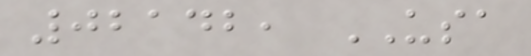02142, USA
